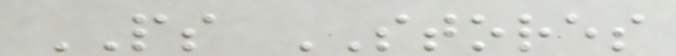PS STORES
